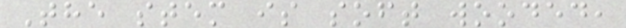The stem is soft wooded,
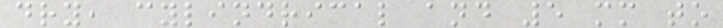dry, cylindrical and 5 mm to
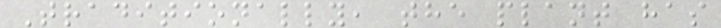Traditionally, the plant has
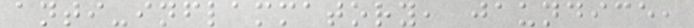anti-inflammatory, jaundice,
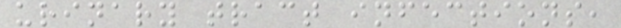urinary tract infections,
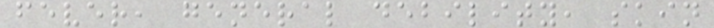fever, general debility, skin
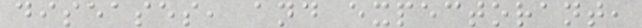diseases, and expectorant,
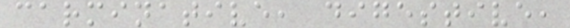carminative, digestive,
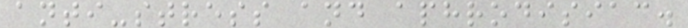anti-stress and aphrodisiac.
